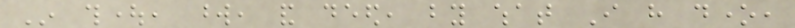In thought, word, and deed, by what I have done,
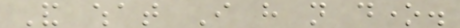And what I have not done.
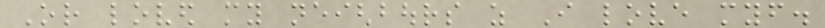Or loved my neighbours as I love myself.
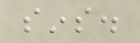sins.
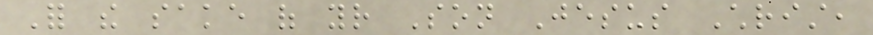For the sake of your Son Jesus Christ,
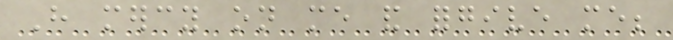Have mercy on me and forgive me;
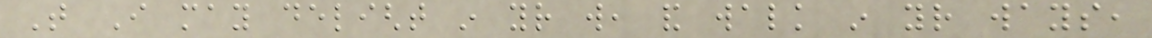That I may delight in your will, and walk in your ways,
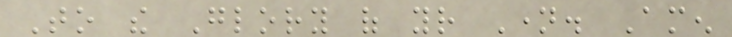To the Glory of your Name. Amen
